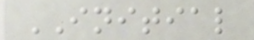INITIAL
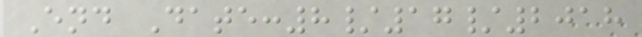End Date:8/17/2018
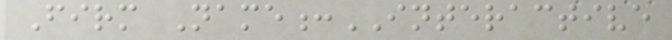Firm Name:INTERACTIVE
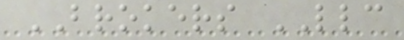BROKERS LLC
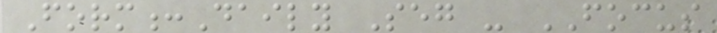Form:Daily Seg - FOCUS
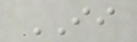II
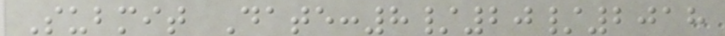Submit Date:8/20/2018
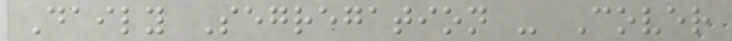Daily Segregation - Cover
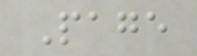Page
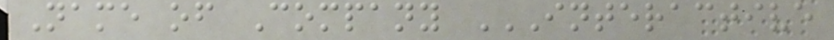Name of Company INTERACTIVE
